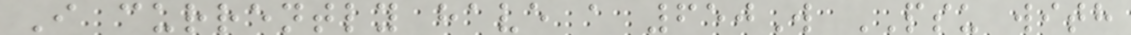I currently have a 650W PSU with
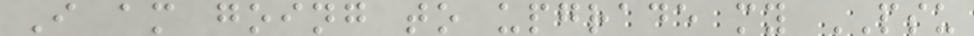I am going to upgrade my PSU
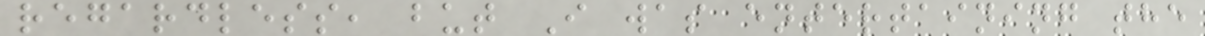regardless, but I was entertaining the
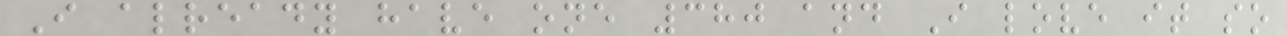I already have one 380 and I love it so
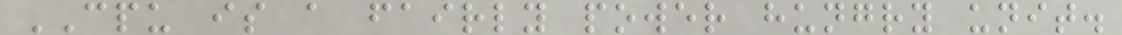CPU is a fairly power hungry unit.
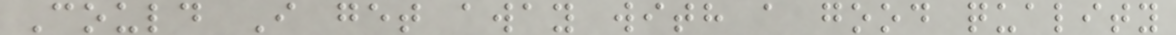Could I get away with a good quality
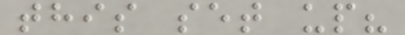this set up?
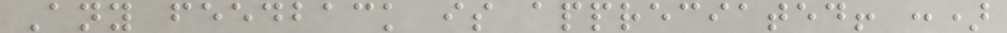Any feedback is appreciated! :)
